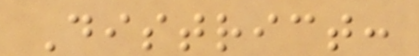District:
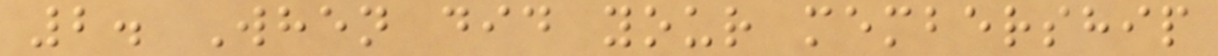2. When did your membership
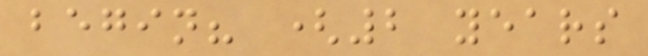begin? (2 years
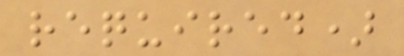required)
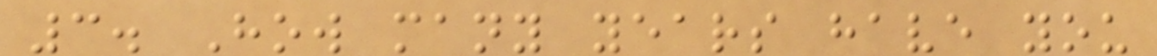3. How many years have you
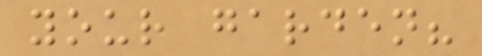your garden?
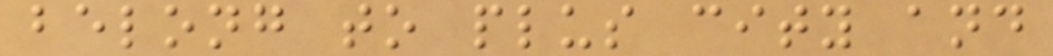belong to plus city and
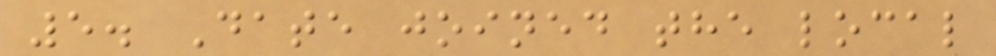5. Date joined the local
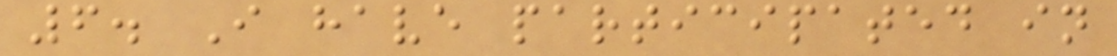6. I have participated in
